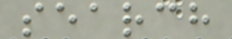search
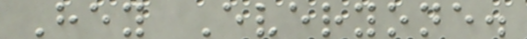Hey Everyone.
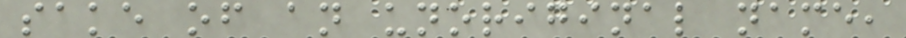sake of an unoriginal name,
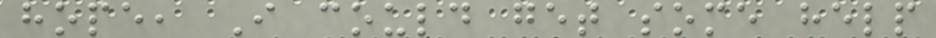hope, I could get some help
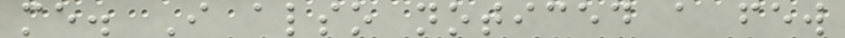me. I also noticed a few
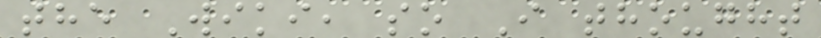the Wiki, so I thought
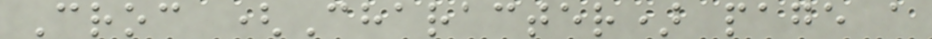Croc (Character) page a
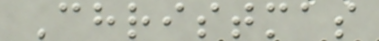Christmas
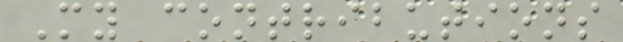My contributions
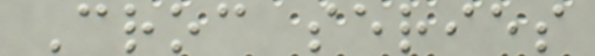Croc series
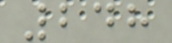248
